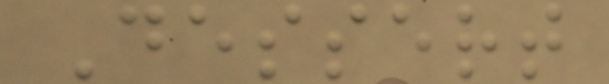Dessert
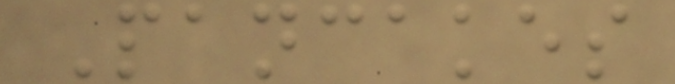Pancakes
